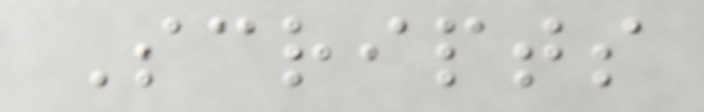Scripts
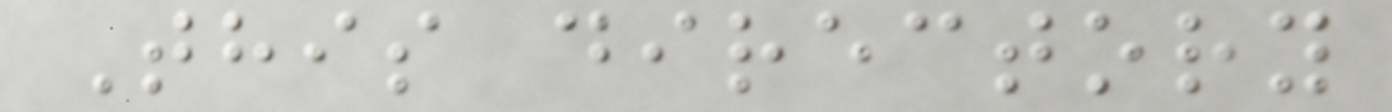This directory
